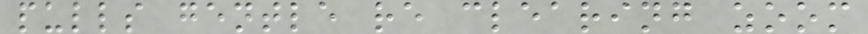pulls gentle re clearing zoom
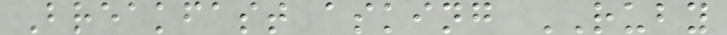Breakfast asking RUBY
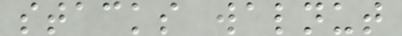stacks walnut
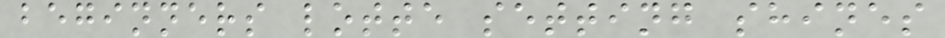beginners lotte setting shines
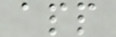app
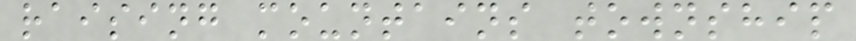raising mountains township
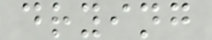drying
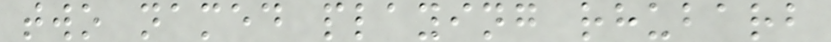two named playing rhubarb
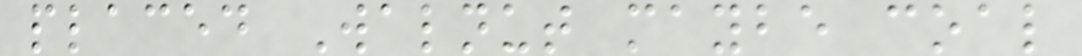placed Walnut maybe coal
